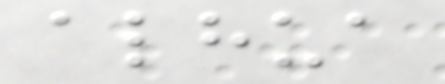alhua
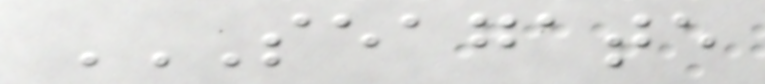SEAGATE
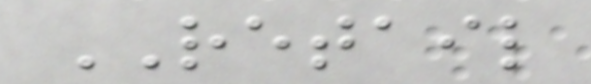RETAIL
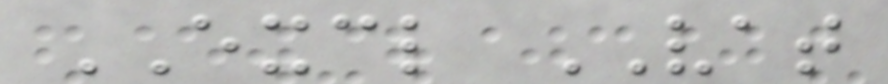EXCL VAT
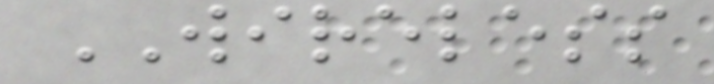WIRELESS
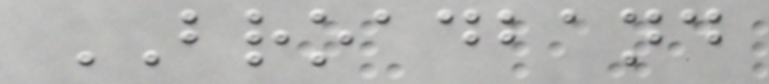BROADBAND
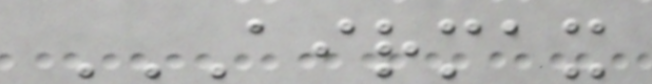AIRMAX
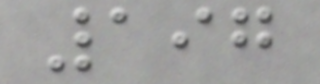197
